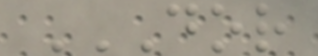DOR
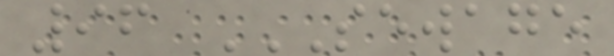96 SEWAGE
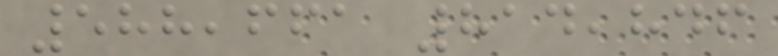588,661 814,846
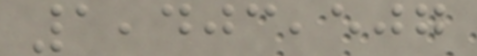1,403,507
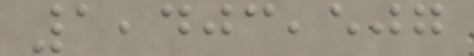1,403,507
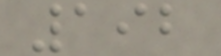192
